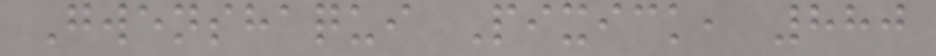Gwenshaqui Pixick, 880
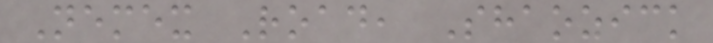Nemex Road, Shaozick
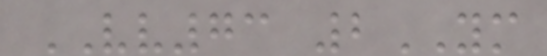VV73 2YM
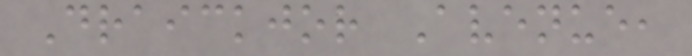Draickjor Avenue,
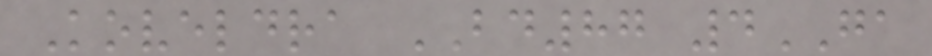Koveldra BD87 4GA
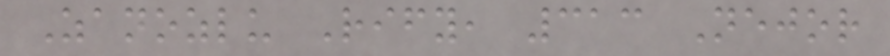Zanozlu Rify, 313 Nejor
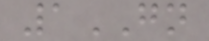1GN
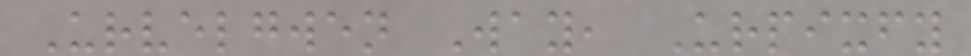Urvelgwen Way, Urpixfy
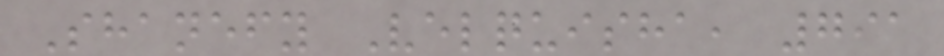Shanefy Velquisha, 791
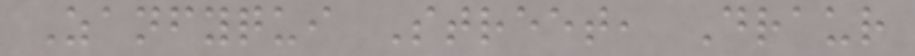Zanfyqui Street, Draur
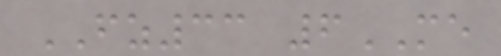FZ33 6ME
